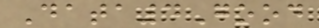Data4Good
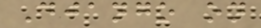Django on
